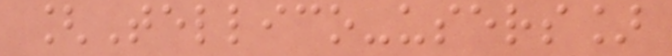[Tellico-users]
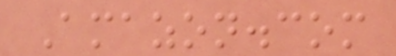Amazon.com
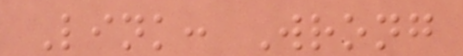Link: Wrong
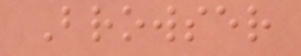Browser
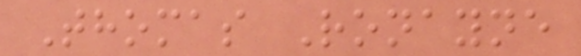Thomas Ronayne
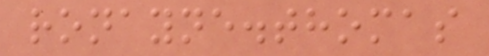ronayne.thomas
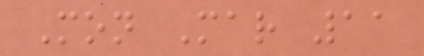Mon Mar 11
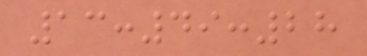13:49:28
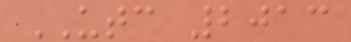UTC 2013
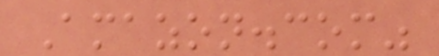Amazon.com"
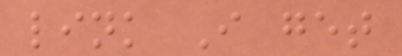link I get
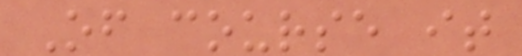Of course it
